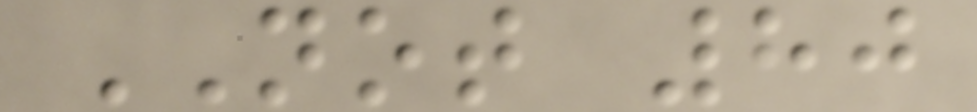NOT 80
